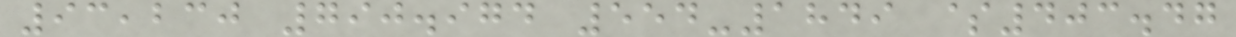93,230 790.974 554-1849 $403.47
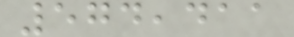574,411
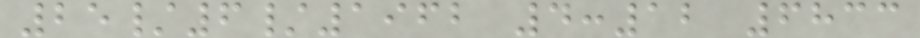25/6/1962 4:12 6833
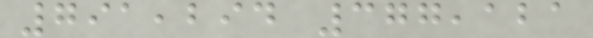791,294 377,121
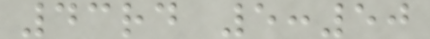43rd 5:50
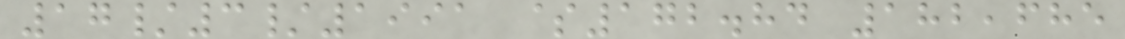17/3/1991 $172.84 182,685
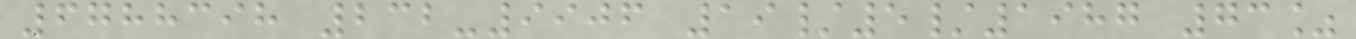6788398 232-9906 19/5/1987 73%
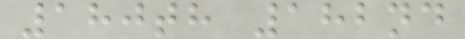180th 182nd
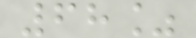68%
